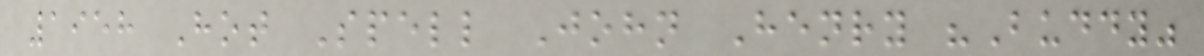1958 Hot Spell John Henry "Buddy"
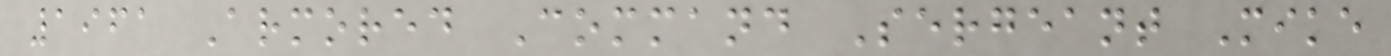1961 Armored Command Sergeant Mike
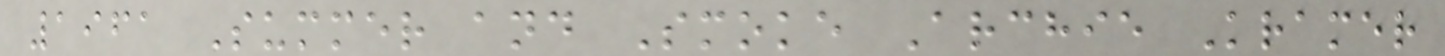1961 Summer and Smoke Archie Kramer
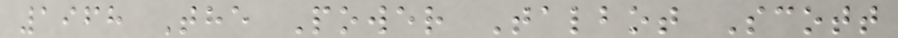1968 The Power Talbot Scott
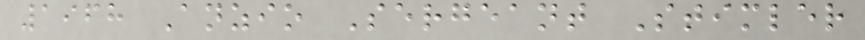1968 Anzio Sergeant Stimler
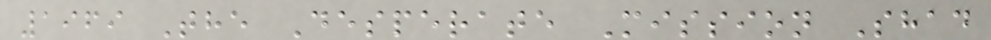1969 The Desperate Mission Shad
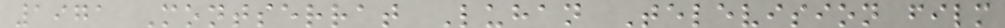1971 Montserrat Luhan Television film
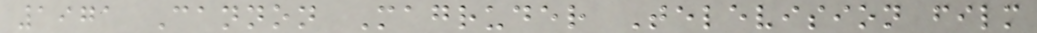1971 Cannon Magruder Television film
